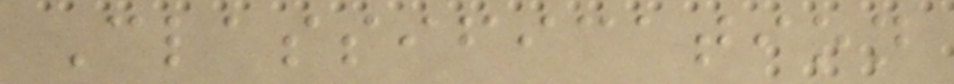Classification
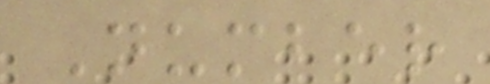Number
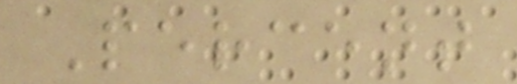Percent
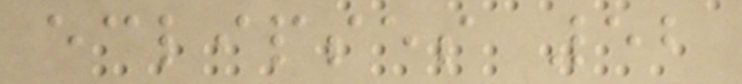eclipses 52
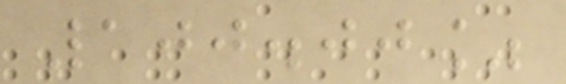100.00%
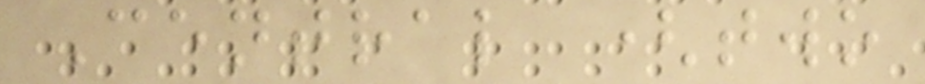Central (two
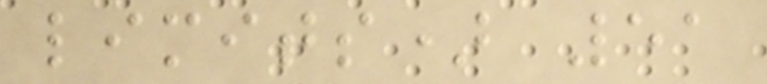limits) 51
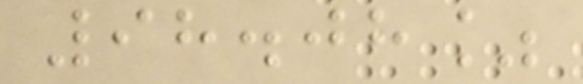98.08%
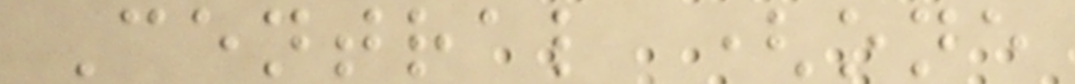Central (one
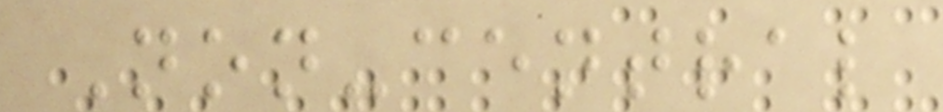Non-central
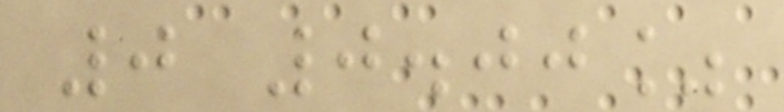0 0.00%
